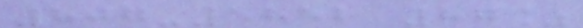807-5852 87%
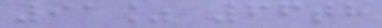91% 66th
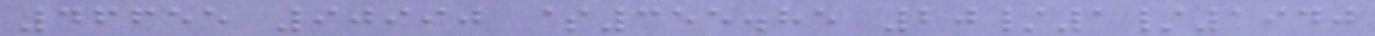46655 90990 $355.85 20/1/1940
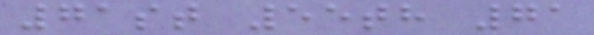71st 55th 71
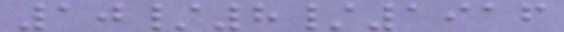10/8/1916
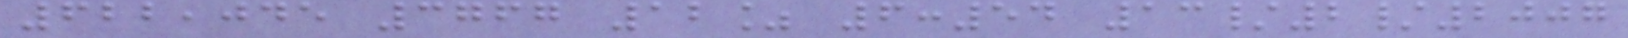622,045 3767 12% 6:54 13/2/2007
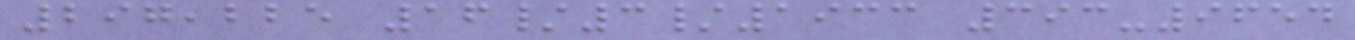297,225 16/3/1933 393-9654
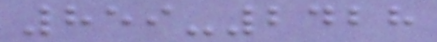859-2428
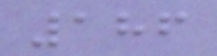186
